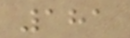181
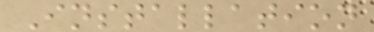Installation
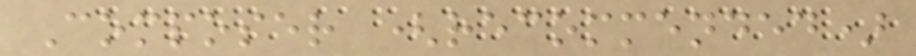Composer (recommended)
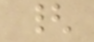{
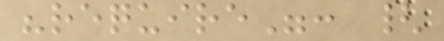"require": {
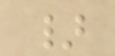}
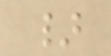}
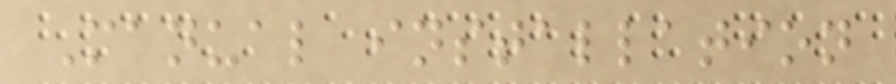Manual installation
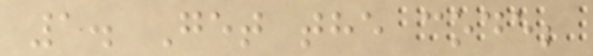1. Get the code;
